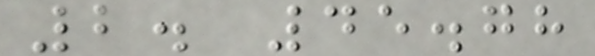2. 45.78
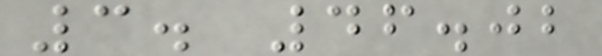3. 46.02
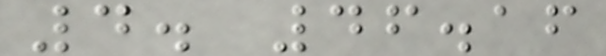4. 46.16
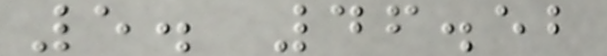5. 46.52
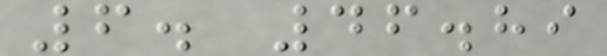6. 46.89
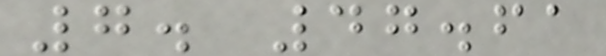7. 47.61
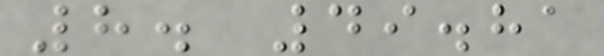8. 49.81
